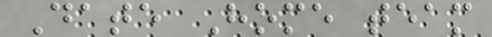Date Home team
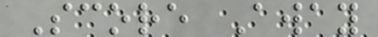Score Away
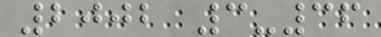2002 3-36
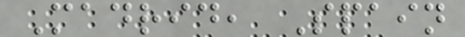Madrid, Spain
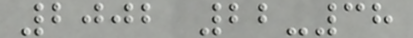2002 22-38
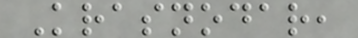Krasnodar,
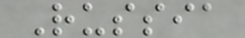Russia
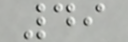49
